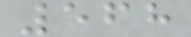568
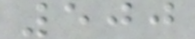500
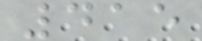415
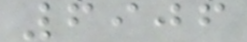6906
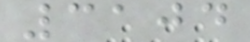3104
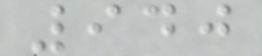940
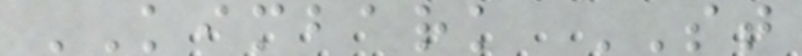KIMBARK ST
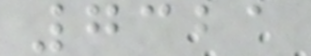7321
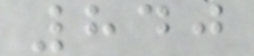840
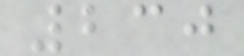230
